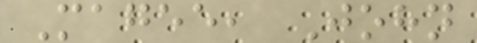Magee, John
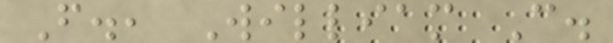F., William C.
